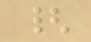{
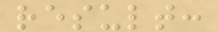result:
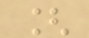[
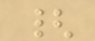{
